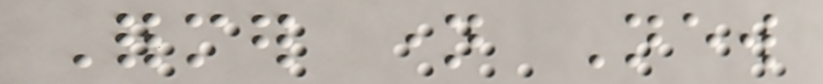Former name New
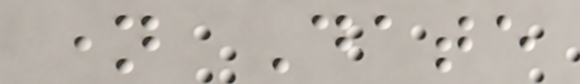name Date
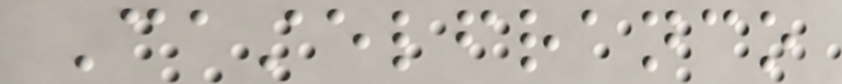Castelfranco
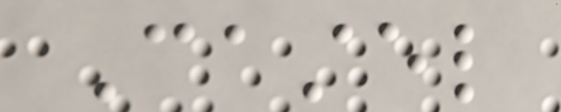Castel
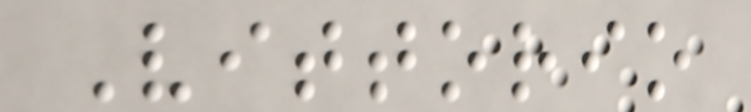Vittorio
